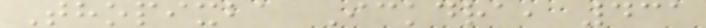Thopixba Ickdra, 431
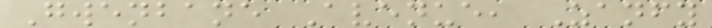Gwenbane Avenue, Zanfy
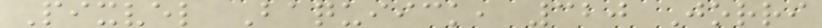Pixvel Baquiick, 320 Jorri
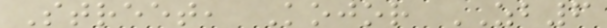Street, Kojor ZB6
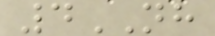4NH
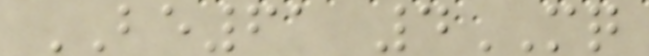BE61 4MQ
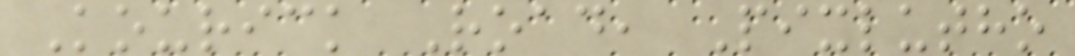Kourick Road, Pixlutho
